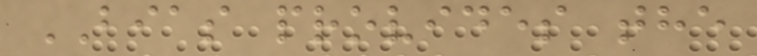BIAS provides the
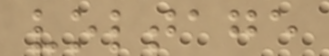voltage
